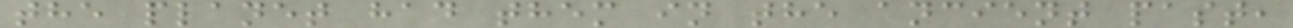the planet had them in the ancient past,
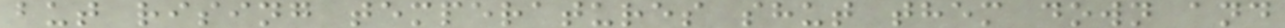but rising temperatures shut them down and
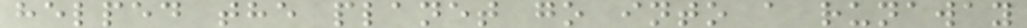helped the planet go into a runaway
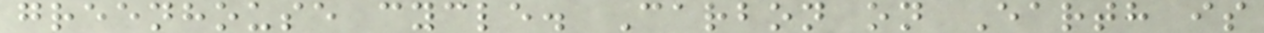greenhouse cycle. Carbon on Earth is
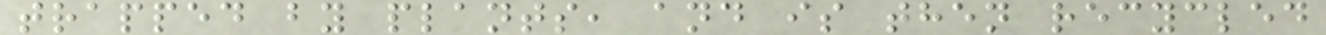trapped by plants, and is then recycled
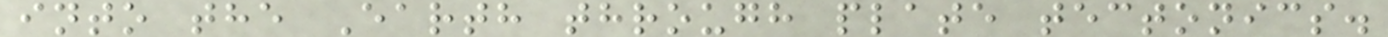into the Earth through plate tectonics.
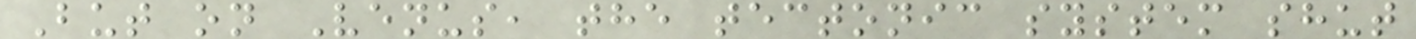But on Venus, the tectonic system shut
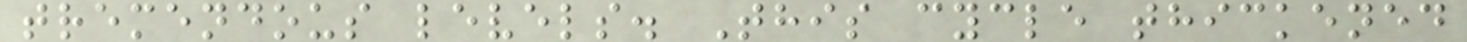tremendous levels. This cycle thickened
